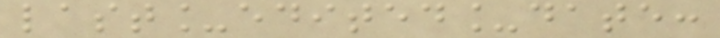last_edited_date:
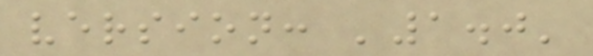version: '1.0'
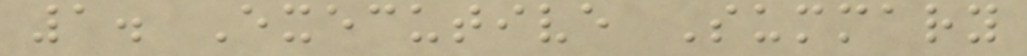1. Executive Summary
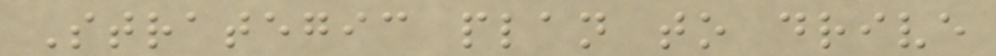Strategic plan to drive
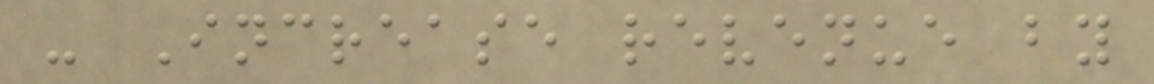- Increase revenue by
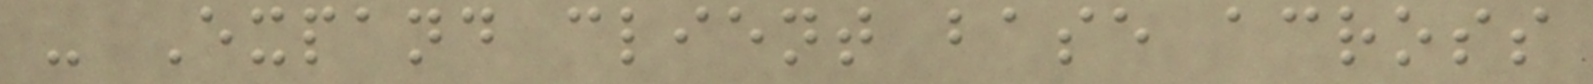- Expand client base across
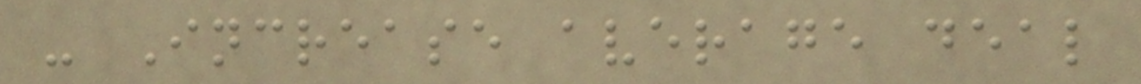- Increase average deal
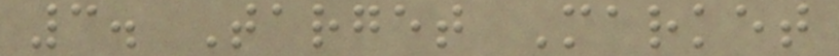3. Target Market
